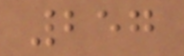257
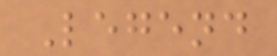Legend
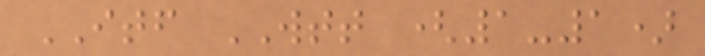ITF WTT (1-1)
